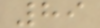89
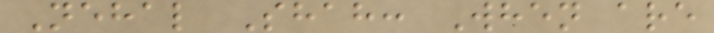Nehal Shah: When are
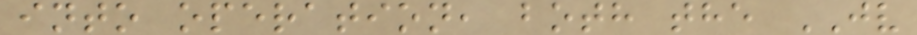into operation, both the JV
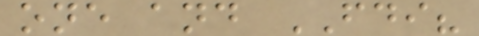one and FDI?
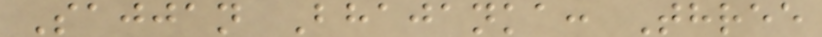Sajjan Bhajanka: Three
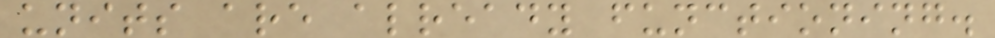units are already functioning.
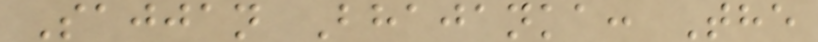Sajjan Bhajanka: The
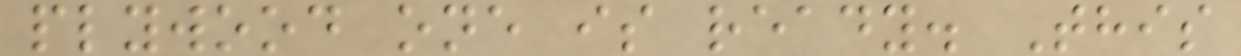plywood one is ready. This
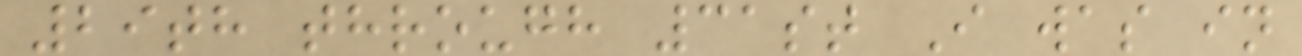29th through 31st I was in
